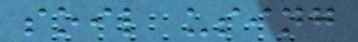soil using
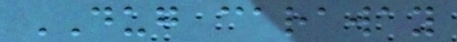DUG caraway
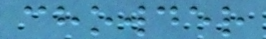chowder
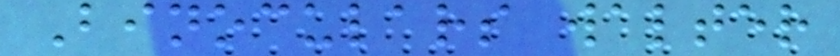Binoculars walter
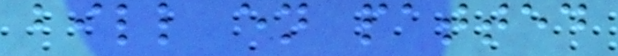bill en patted
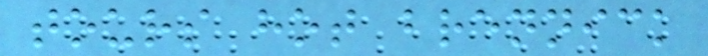tours hot brennick
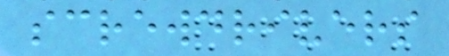screwdrivers
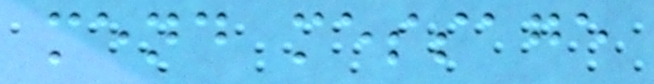mend message
